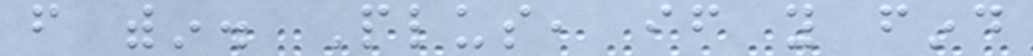from within. Plus, if you find
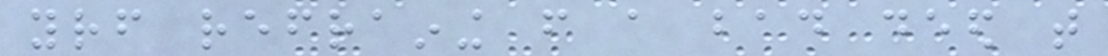yourself refraining from a bad deed that
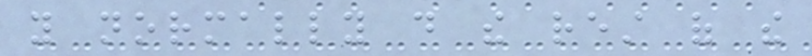you normally do the rest of the
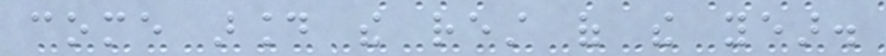come around the rest of the year.
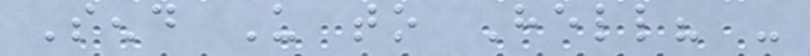Send Us to Hell? -
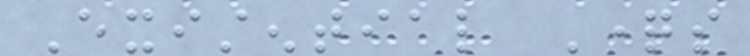Existential Questions
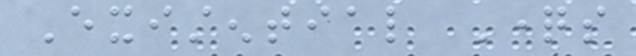Existential Questions
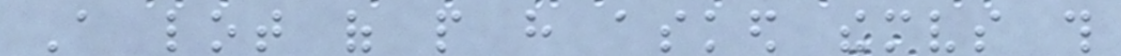A lot of people have asked themselves this
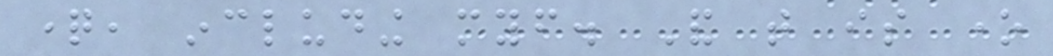question, including myself. And that is one
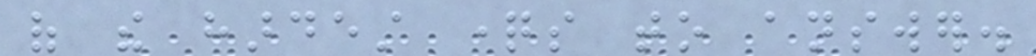of the hardest questions to answer.
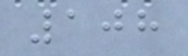108
